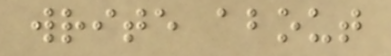write about
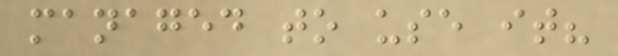managed to use it?
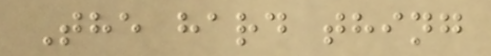The hard thing
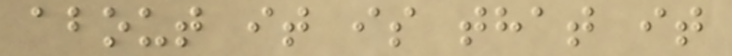about it is that it
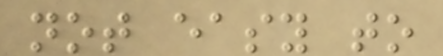not easy to
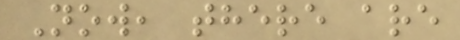Now, there are
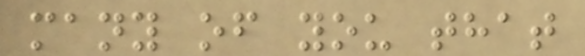many of you that
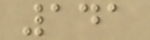141
